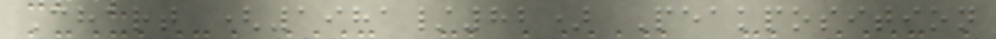Chart (1981/82) Peakposition
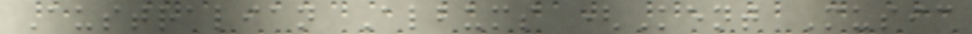Australian Albums (Kent Music
